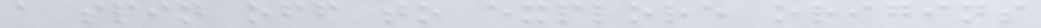a spin off to explore origins
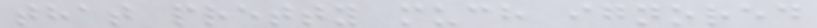that pretty much ignored
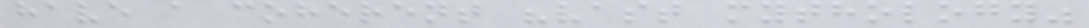have a coherent "vast mythology"
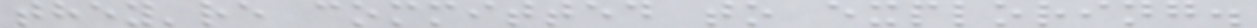they're committed to exploring.
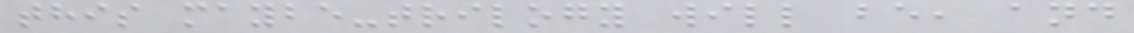this maybe-trilogy will be, and
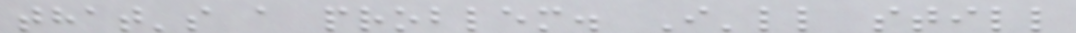that's a problem. I'll still
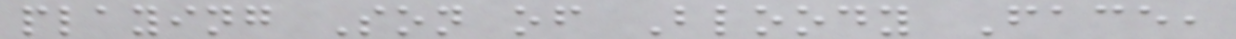playing Son of Bloody Face,
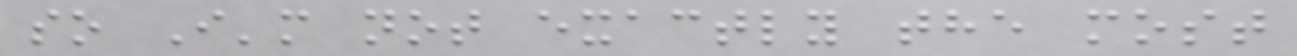so I'm not exactly the most
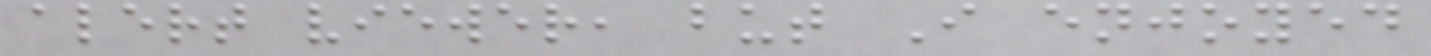alert viewer, but I enjoyed
